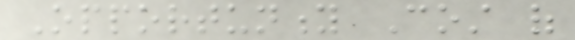Opportunity Cost of
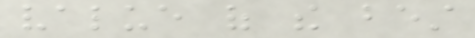value of the best
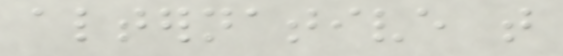alternative that
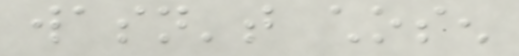wasn't chosen
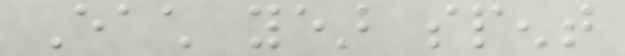Each year spent
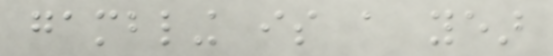gambling is a year
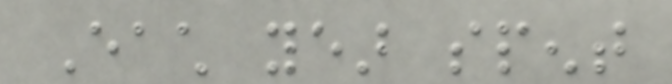Each year spent
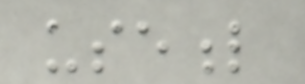useful
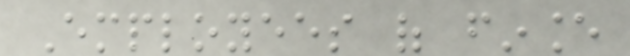Employees of finance
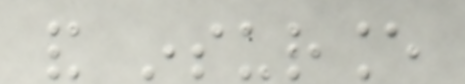and insurance
